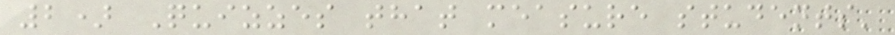2) Quizzes that measure students'
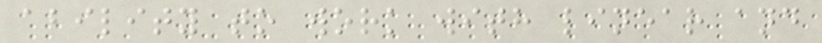ability to work with linear and
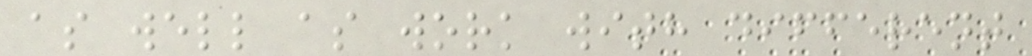as well as work with different
